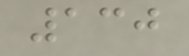130
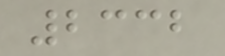2332
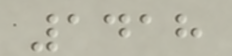1418
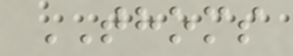THOMS
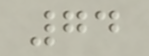74
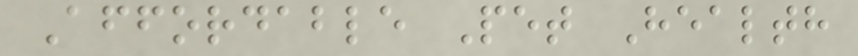Affordable Pet Health
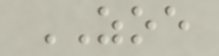ZOE
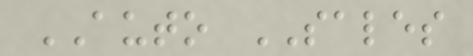AUTO SALES
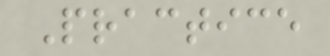Practice
